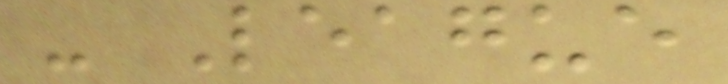- League
